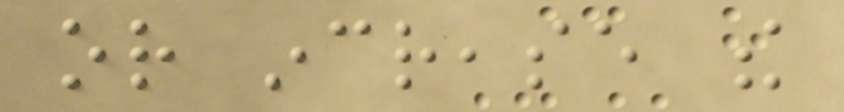or increase the
